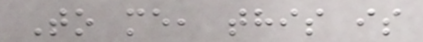To me, this is
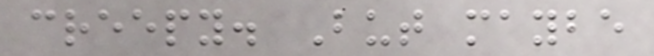creepy. But maybe
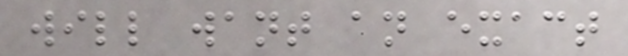will want an exact
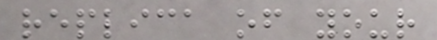replica of your
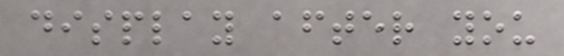display after you
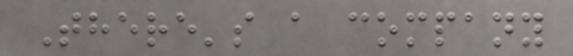There's a company
